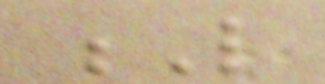L
